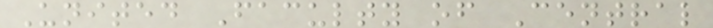United Faculty of Central
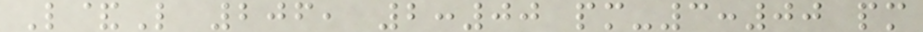L&L 206, 2:00 pm-3:00 pm
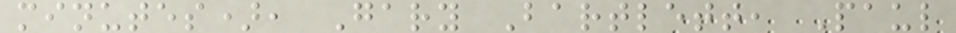minutes), Gary Bartlett, Paul
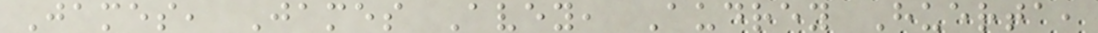James, James Avey, Audrey Huerta,
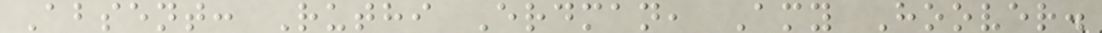Absent: Ruthi Erdman, Amy Hoover.
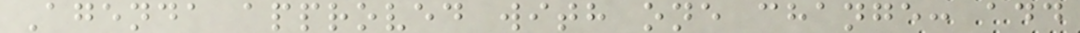Agenda approved with one change: add
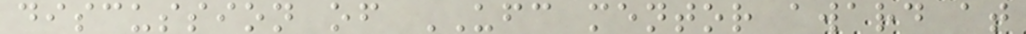discussion of UFC mentor award at
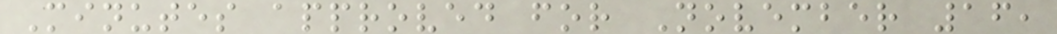Minutes approved for November 16,
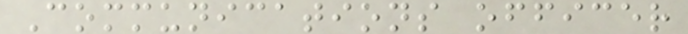Communications officer
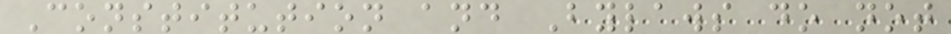Constitution and Bylaws do not
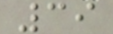39
